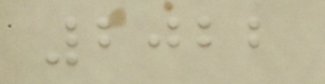2022
